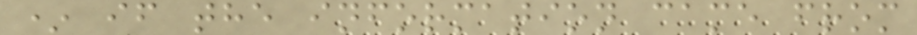* if the information came from
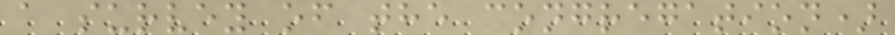a survey of the congregation)
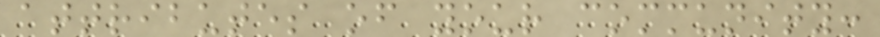attributes of your community:
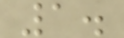1.
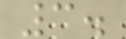3.
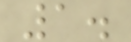1.
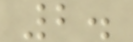2.
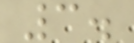3.
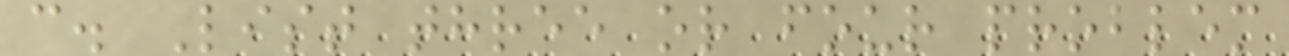c. List three or four problem
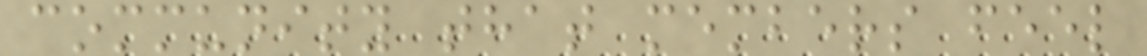community that members feel
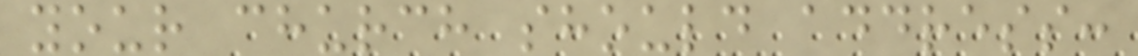your church should address:
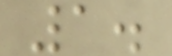1.
